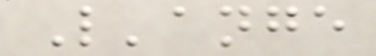L'ange
